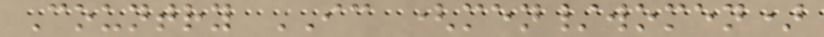Country IC (men/women)
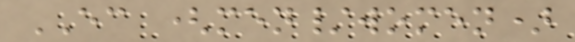EC (men/women)
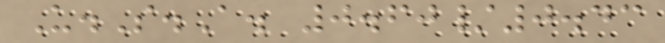U.S.A. 0.60/0.43
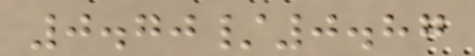0.70/0.87
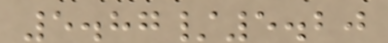5.87/5.20
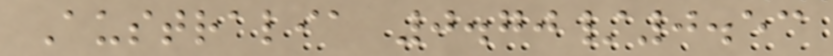Australia 0.70/0.53
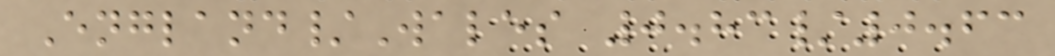England/Wales 0.83/0.63
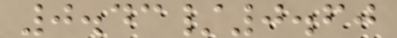0.43/0.60
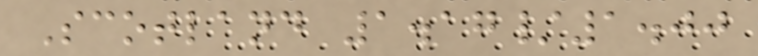Scotland 1.17/1.00
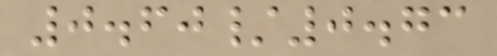0.60/0.73
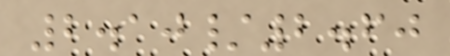2.10/2.60
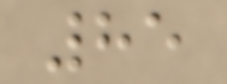85
